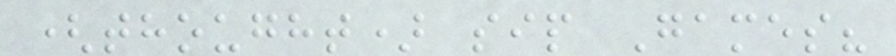(thought) sip Games?
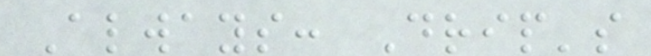Always: Drip's
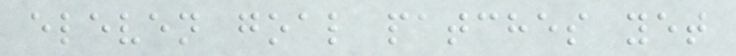eleven goal patches yet
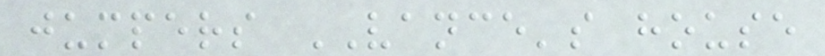jumpers VANCE's house
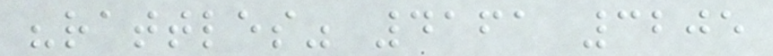"rattles" 4161 3205
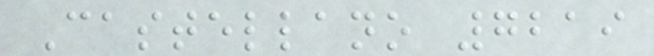Castellano 7219
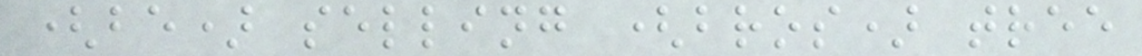(be) selling (bros) tree
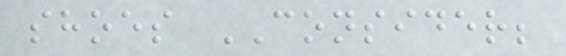shoes CONSIDER;
